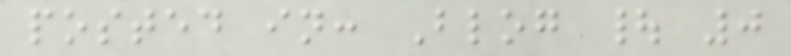posted in: Blog | 0
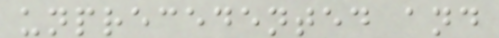unprecedented and
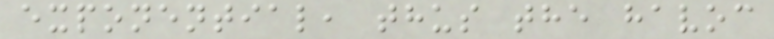exponential, thus the havoc
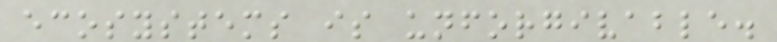ecosystems is unforgivable.
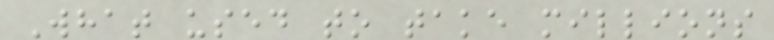What used to take millions
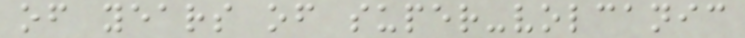of years of super-volcanic
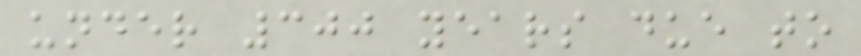under 300 years due to
